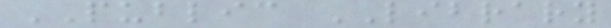PUBLIC LIBRARY
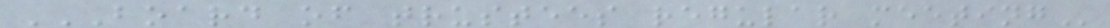BOARD OF TRUSTEES REGULAR MEETING
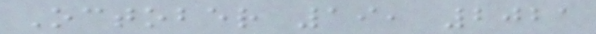October 19, 2021
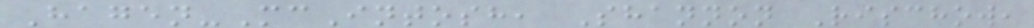Hagen-McIntosh, Shannon Rischow,
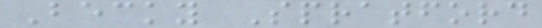Becky Spratford
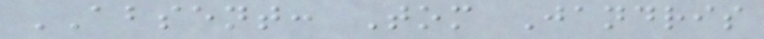ABSENT: Tom Jandris
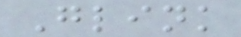Glink
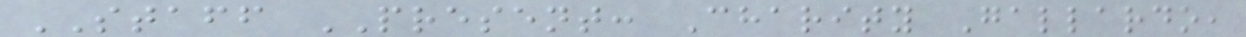STAFF PRESENT: Charity Gallardo,
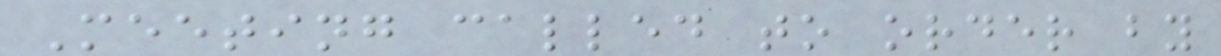Meeting called to order by
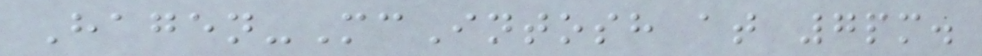Hagen-McIntosh at 7pm.
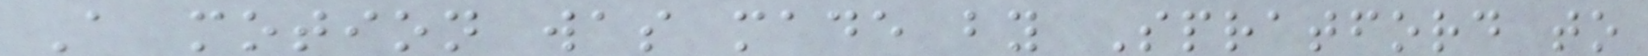A motion was made by Spratford to
